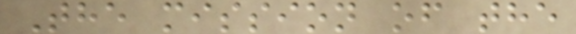The mission of the
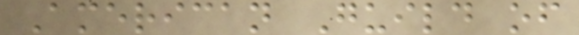American Guild of
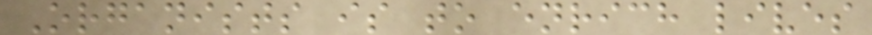Organists is to enrich lives
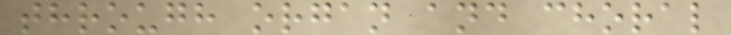through organ and choral
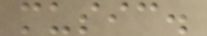music.
